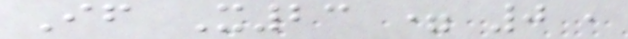If X23 = 0 ,
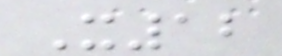X12
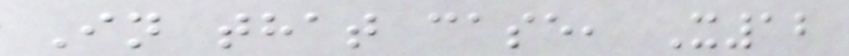In that case, X12
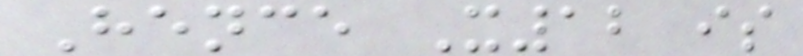Hence X12 is
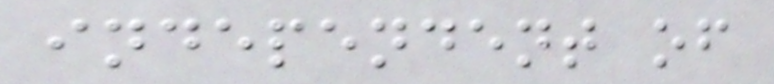independent of
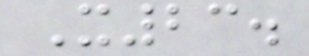X23.
